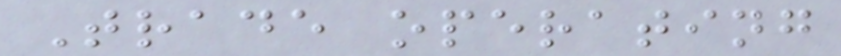Trade operating
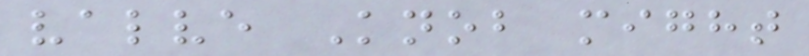valve Knob might
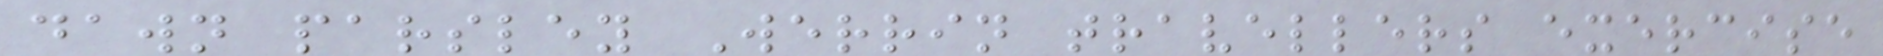dawn parsley Werrin travellers exercise
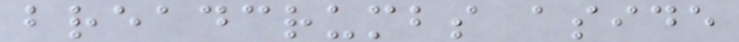breadcrumbs aside
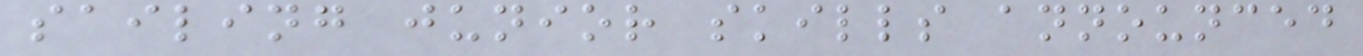sailing junior skills announced
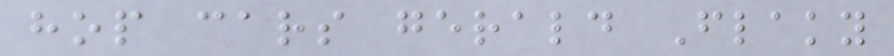hop cars gerald Flaky
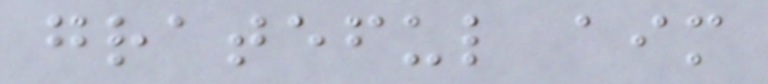grateful aim
